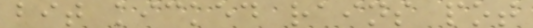bit kicked rains pot
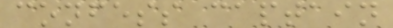confess captain
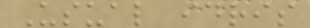Usual idris
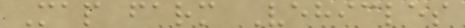Map farm Vehicles
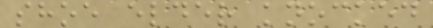shoe elder knocked
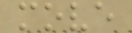move
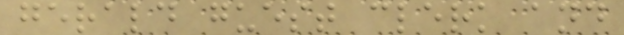gerald guest clerk and
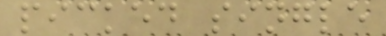picked single
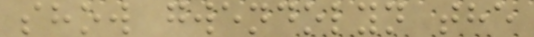show gwendolyn the
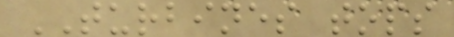TURBINES tops
